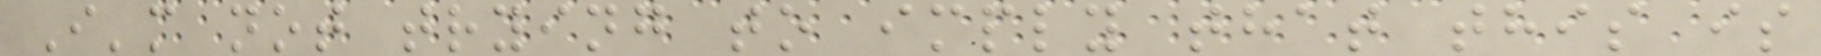I'm not trying to imply that this is
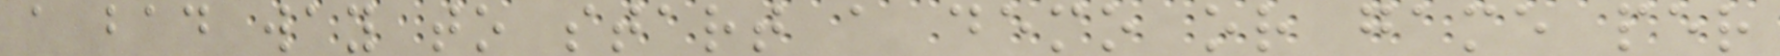a bad way to start a demo or game per
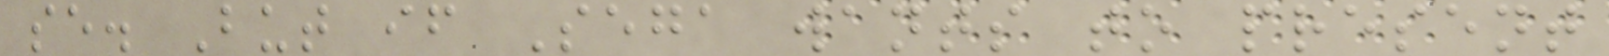se. But if Sega wants to present
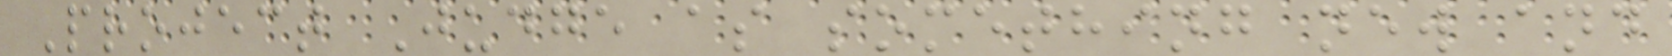Project Judge as something new and
